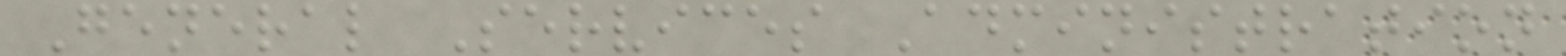General Services Administration
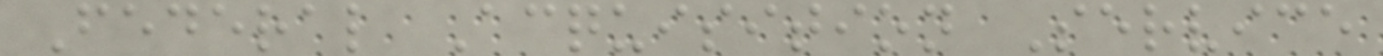Federal Acquisition Service
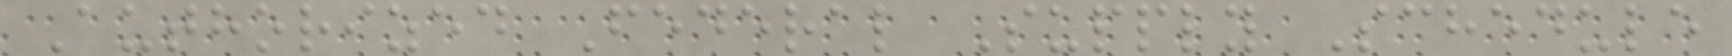Authorized Federal Supply Schedule
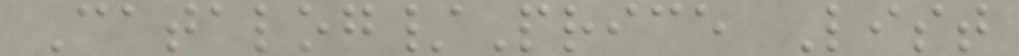Catalog/Price List
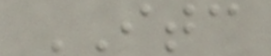ITC
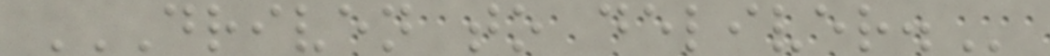DRIVEN TO DELIVER.
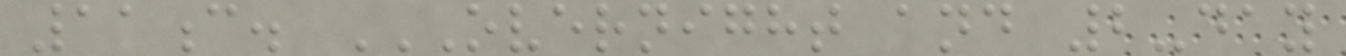11c. OVERNIGHT AND 2-DAY
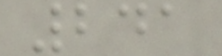241
